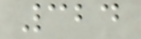324
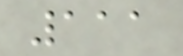111
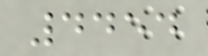4454
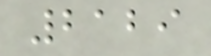2129
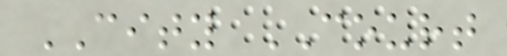CITY COURT
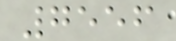7556
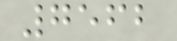7562
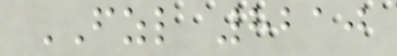FZL 8210
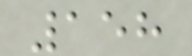158
